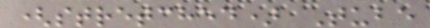(stretched) Tube
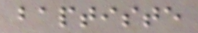baptiste
